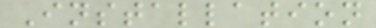Installation
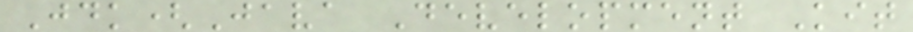Jdk(Java Development Kit
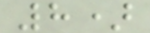8)
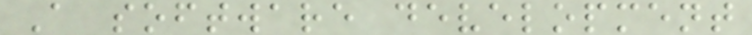A software development
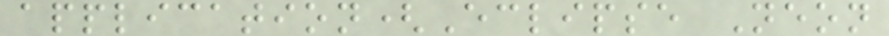application(Eclipse Neon
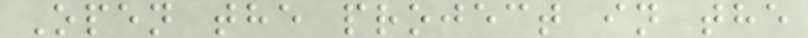Open the project in the
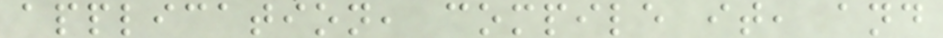application, compile it, and
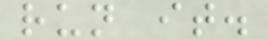run it.
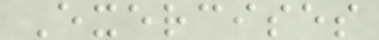Exercises
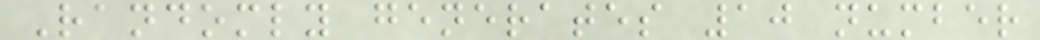Randomly generates 10 number
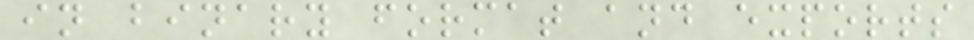in binary format and exports
